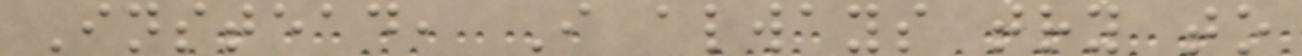Instead, I always try to
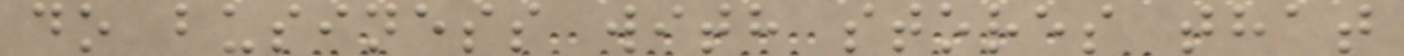do business with stores that
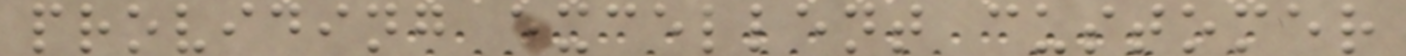providing excellent customer
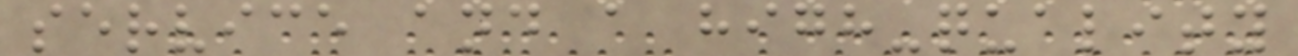service and a high-quality
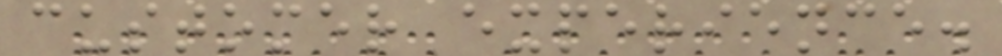customer experience.
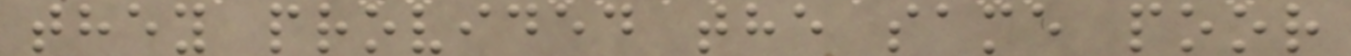they provided the same poor
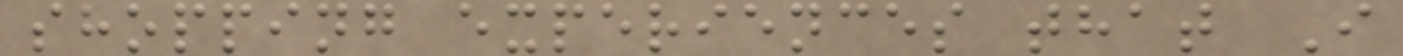shopping experiences that I
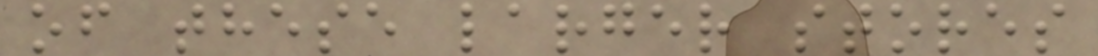of these larger stores
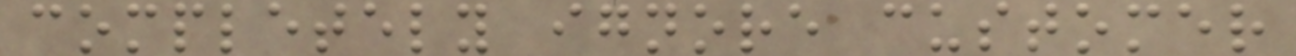completely ignore customer
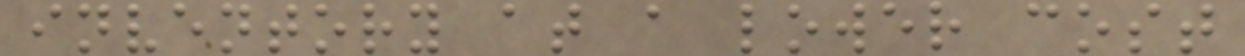inventory at a lower cost
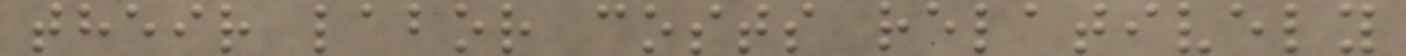their labor costs relatively
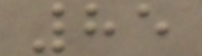85
